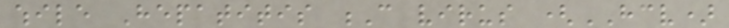while Hepatitis C virus (HCV)
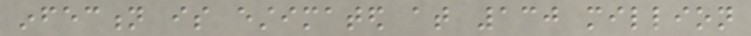infection is estimated at 130 million
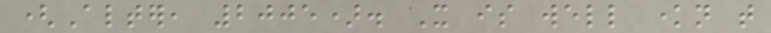(Alter, 2005). It is well known that
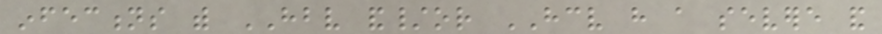infections with HBV and/or HCV have a severe and
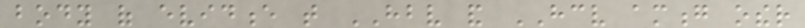body of evidence that HBV and HCV among other
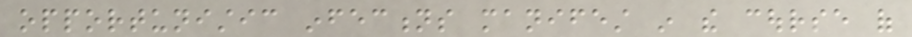opportunistic infections manifest in the course of
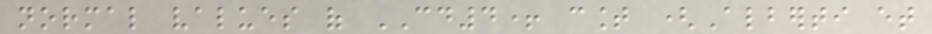normal values of CD4+ count (Alberti et
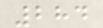284
